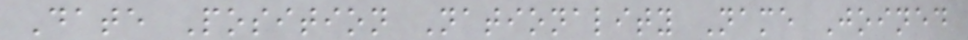Date Position Nationality Name Joined
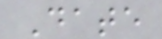Date
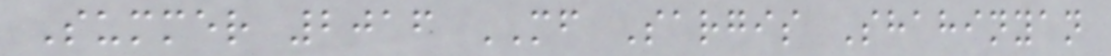Summer 2016 MF Sargis Shahinyan
